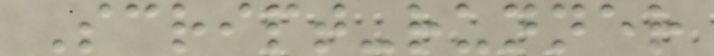Script-runner
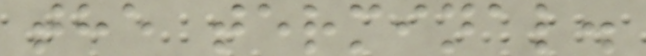the terminal.
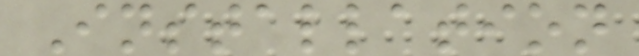Installation
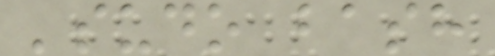'sudo bash
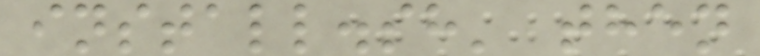install.sh' then
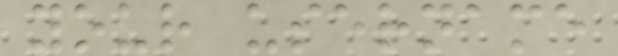your username
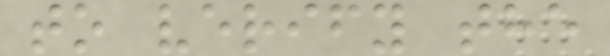to verify the
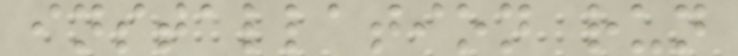installation run
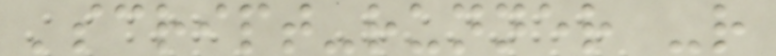'script-runner -r
